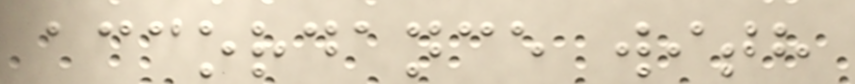accordance with
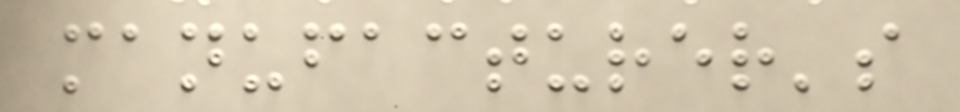manufacturer's
